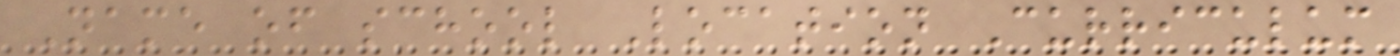Name of school Location Curriculum
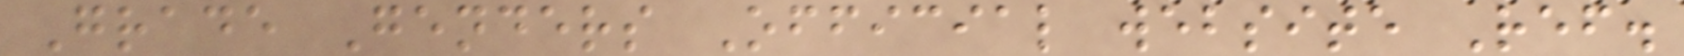Grade Genders Official website Ref.
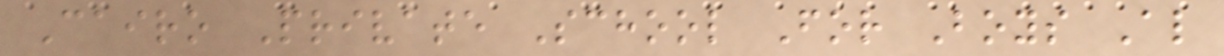Cairo Private School For Boys Al
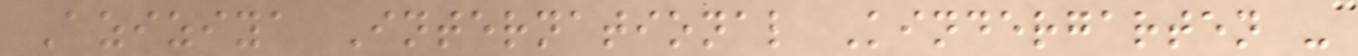Aziziya International Kindergarten -
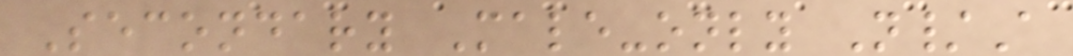Secondary Male-only N/A
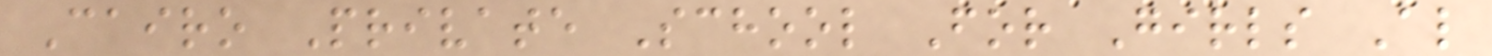Cairo Private School For Girls Al
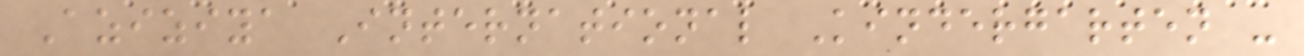Aziziya International Kindergarten -
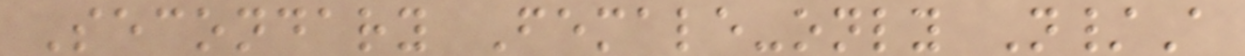Secondary Female-only N/A
